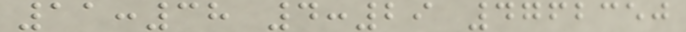11:38 4:29 4762350
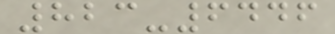823-6446
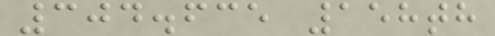304.635 158th
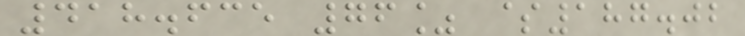418.635 76% $187.02
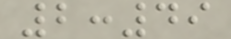2:49
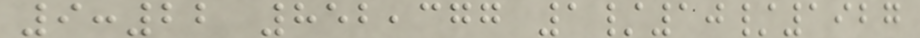9:22 852,377 1/10/1927
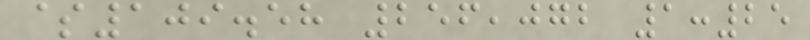$109.58 256,072 1:25
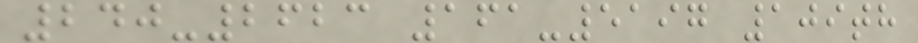240-2623 161-5197 109th
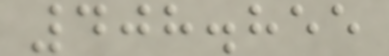408.855
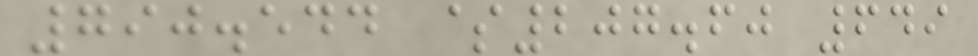790.544 $207.60 649
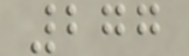277
